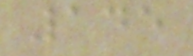145
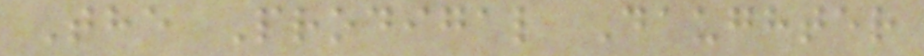The Prodigal Daughter
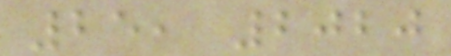25, 2020
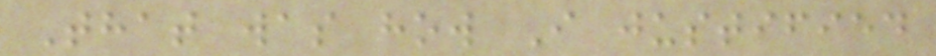That was how I justified
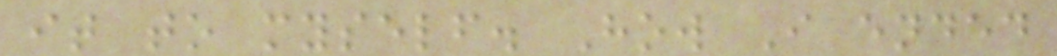it to myself. How I ended
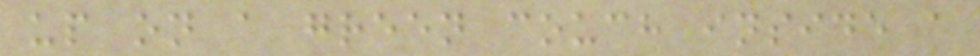up on a green couch inside a
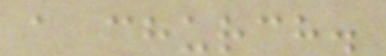a church.
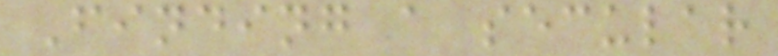Finding a secular
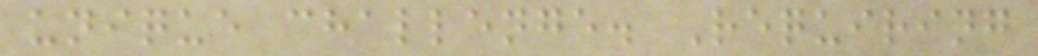unique challenge. Requiring
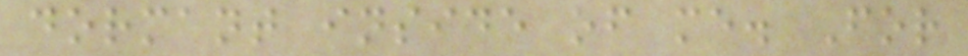dormant inside of me. For
